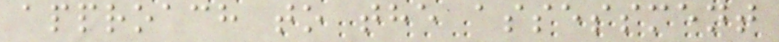approach to the assessment
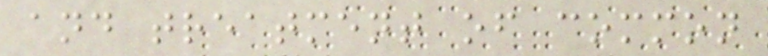and treatment of common
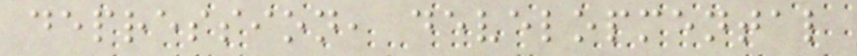depression, developmental
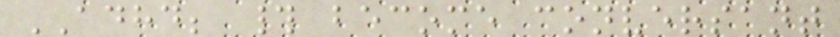ADHD; # become conversant
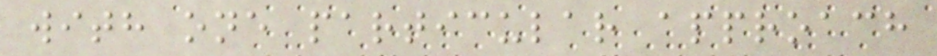with one particular approach
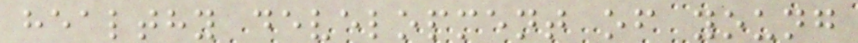healthy development of young
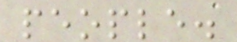people.
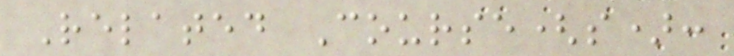Related Course(s):
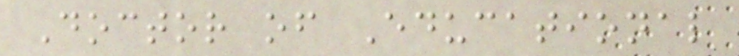Doctor of Educational
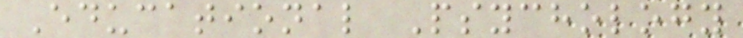Educational Psychology
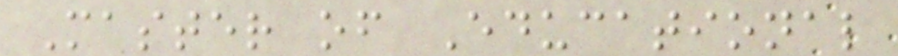Master of Educational
